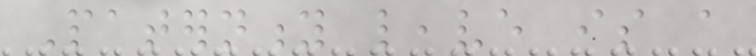Paternity leave is a
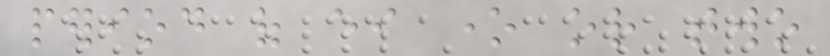period of either one or two
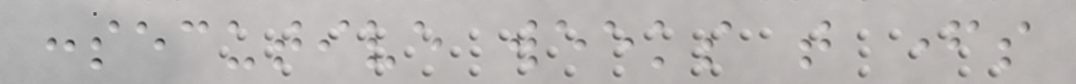consecutive weeks that fathers
